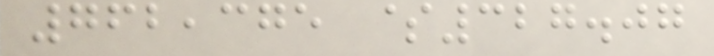762,375 $327.07
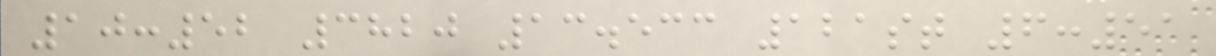10:52 3820 13.533 121st 6:51
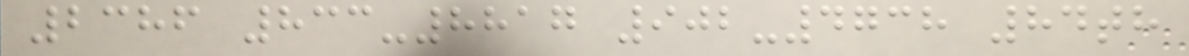2386 833-8817 902-4738 84th
